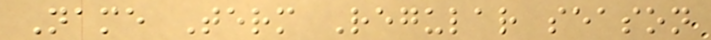Name Term Regular season
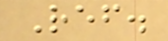Ref.
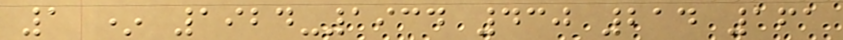1 * 1924-1934 430 214 161
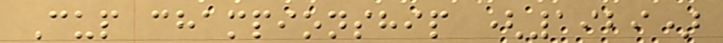Cup championship (1929)
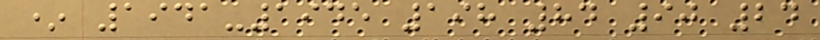* 1941-1945 198 84 90 24
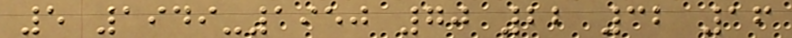5 1949-1950 70 22 32 16
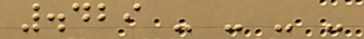.429 - - - -
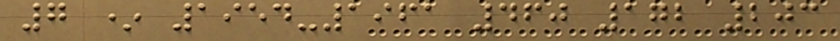7 * 1954-1961 460 172 203
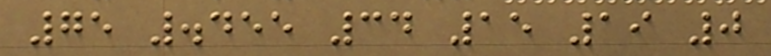75 .455 34 15 19 0
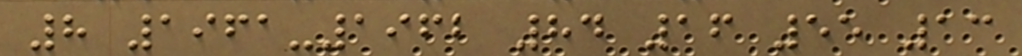8 1961-1962 84 16 55 13
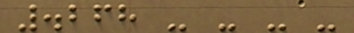.268 - - - -
